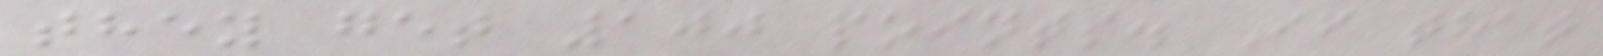they get 100 points. If that
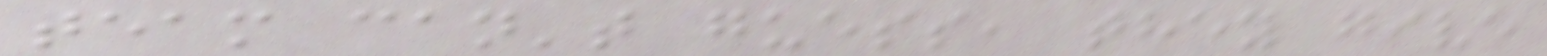team can't guess, they give
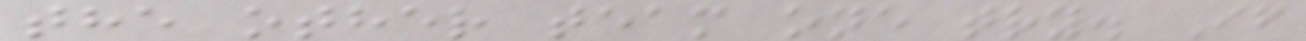the other team one try. If
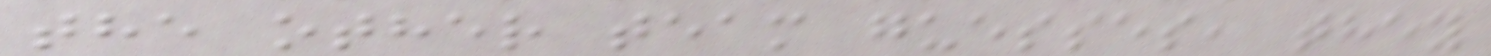the other team guesses, they
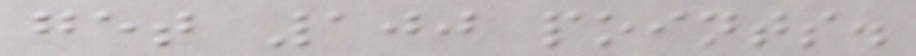get 100 points.
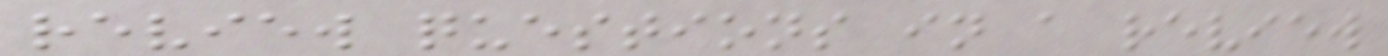review questions in a review
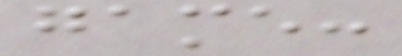game:
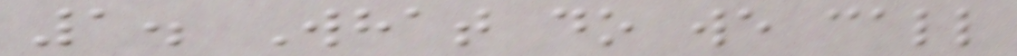1. What do we call
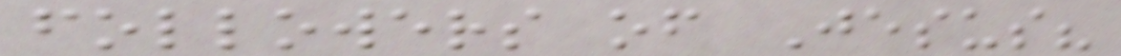followers of Jesus?
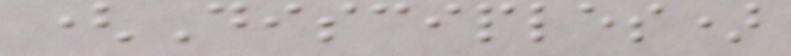(Disciples)
